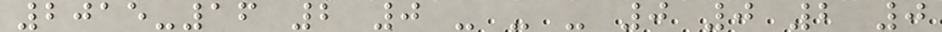2015-16 2 0 - - - 0 0 2 0
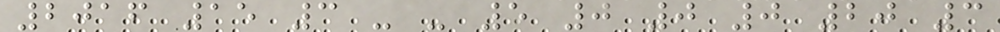2016 15 3 - - 5 0 0 0 20 3
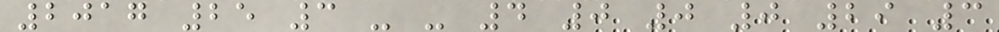2017 25 3 - - 4 0 0 0 29 3
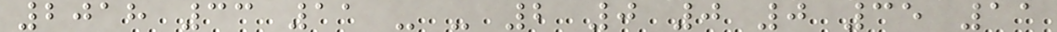2018 33 11 - - 2 0 0 0 35 11
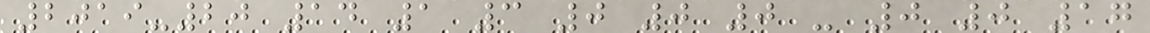2019-20 14 1 3 0 0 0 - 0 0 17
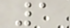1
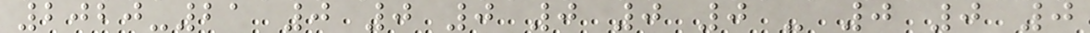2020-21 0 0 0 0 0 0 - 0 0 0
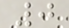0
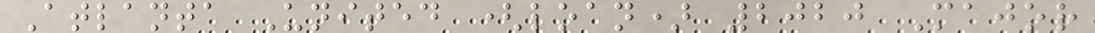Atlanta United (loan) 2020 Major
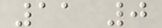11 0
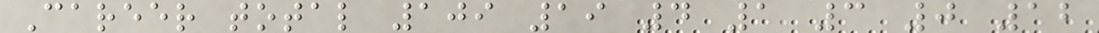Career total 109 19 4 1 3 0 12
